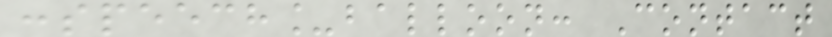:speech_balloon: Contact
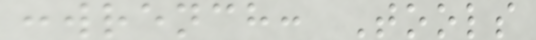:wrench: Tools
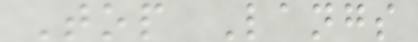Top Langs
